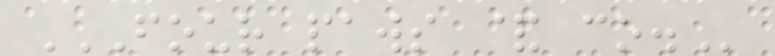FOUR PAWS & CO.
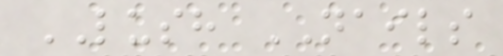LUSH NAILS
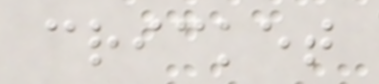cricket
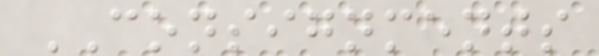CONSIGNMENTS
